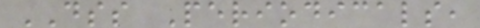DSS Periodicals,
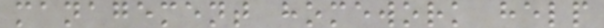management homework help
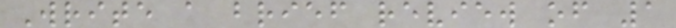Write a brief review of 1
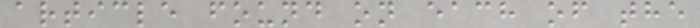article found on each of the
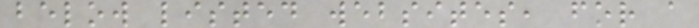below listed websites, for a
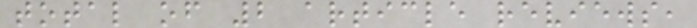total of 2 article reviews,
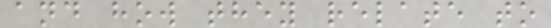and how they relate to
